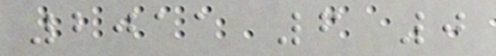2011 6 0
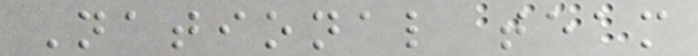National team
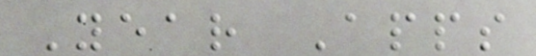Year Apps
